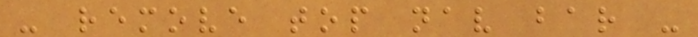- remove top nav bar -
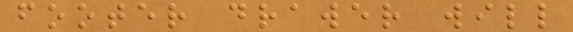footer drawer will
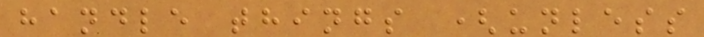handle things (unless
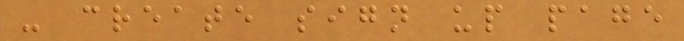- create sign up page
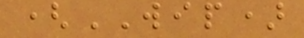(WIP)
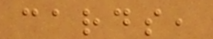cards,
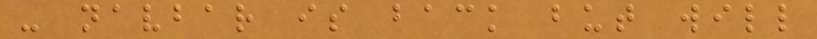- navbar is back but will
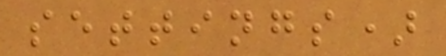settings)
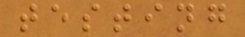testing
